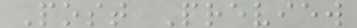Post Preview
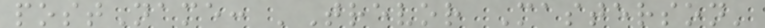postName: 'Trevor Masterson'
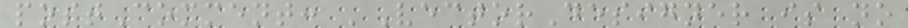postComment: 'VectorDesigner is no
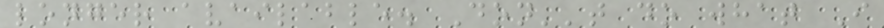longer available. Don''t do what I
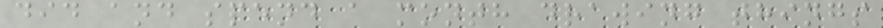did and spend a month drawing things
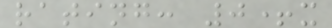rating: 0+x
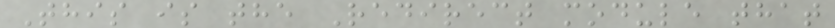This is the Redirect module that
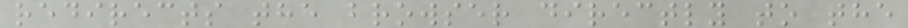redirects the browser directly to the
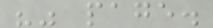"" page.
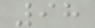98
